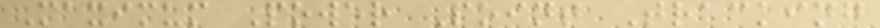Maximum Power Point Tracking
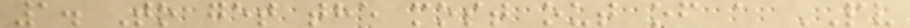1. To get the most out of a PV
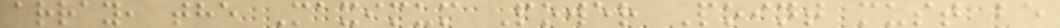array, the Maximum Power Point must be
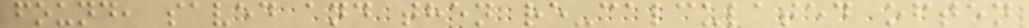found, saved and then re-calculated often
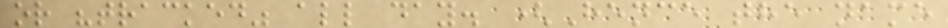or "tracked" all day. (Hence the name
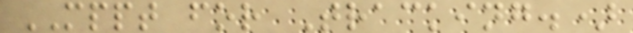MPPT for Tracking.)
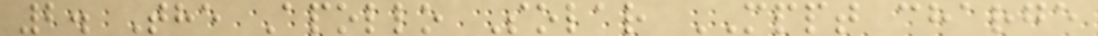2. The Apollo Solar MPPT charge
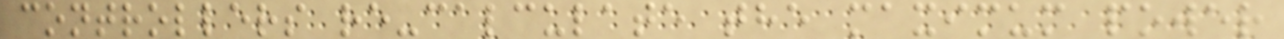controllers re-calculate the maximum power
